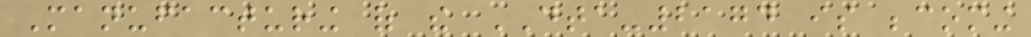Manufacturing of the DTA-2174 is becoming
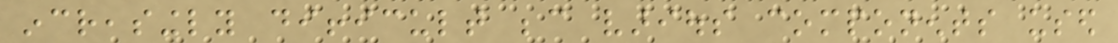increasingly difficult because various components used
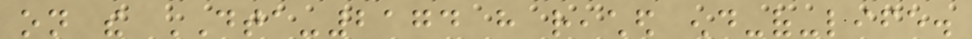on the DTA-2174 have reached end-of-life.
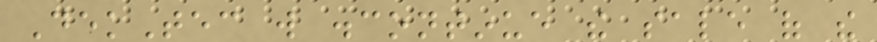DekTec will discontinue the sale of the
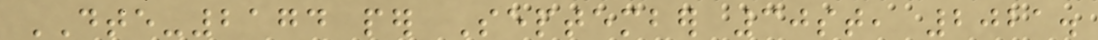DTE-2174 per September 30st, 2021.
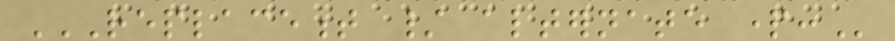REPLACEMENT / ALTERNATE PART:
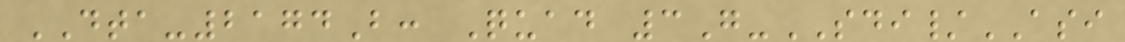DTA-2174B: Quad 3G-SDI/ASI
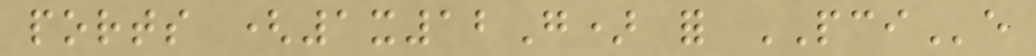ports (1x12G) for PCIe
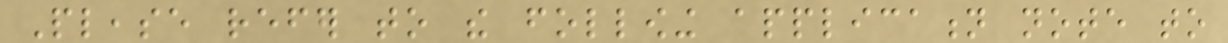Please refer to the following application note to
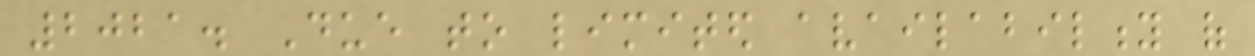2021. Due to limited availability of
